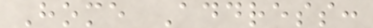Home Address:
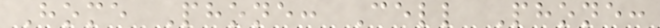Home Phone: Cell Phone:
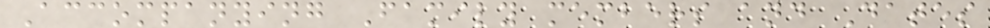Accompanying Family members and Dates
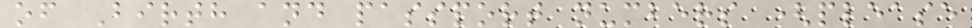of Birth and passport numbers (please
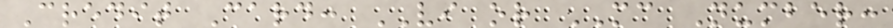Credit Card: VI or MC Number:
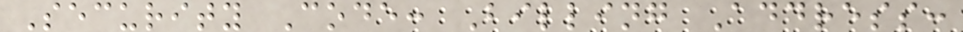Security Code: Billing Address:
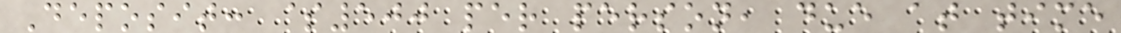Deposit: $500 per person, due at time
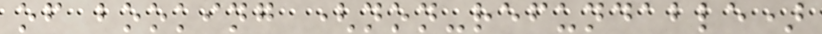of booking (non-refundable)
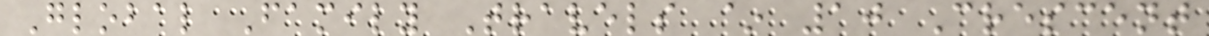Global Family Travels ~ 10 Crescent
